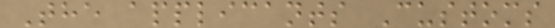The applicants Customs
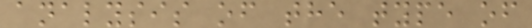analysis of the type of
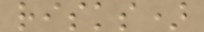risks)
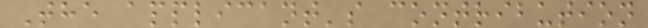The applicant's contribution
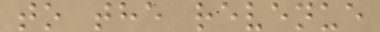to the revenue
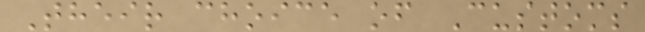Their choice of Customs
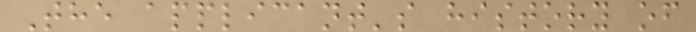The applicant's history of
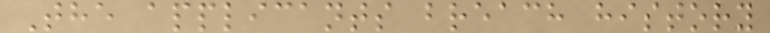The applicants breach history
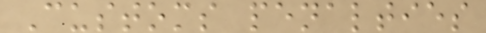Customs penalties
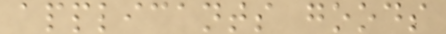applicants goods
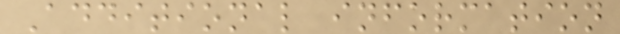Additional information
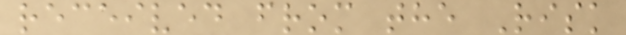received from the Risk
